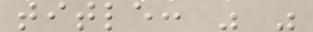title: " "
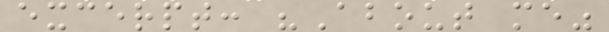excerpt: "About me"
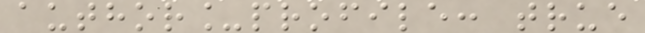author_profile: true
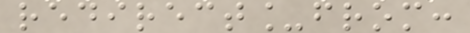redirect_from:
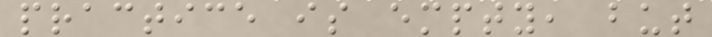practice is empty, but
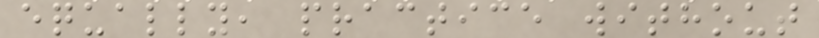equally, practice without
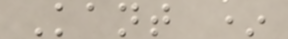Kant *
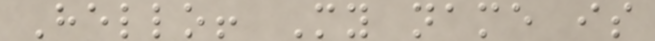Hello! My name is
